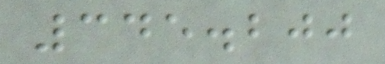345.200
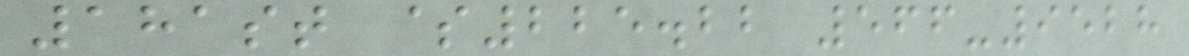181st $225.22 566-9528
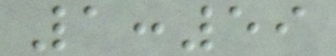1:59
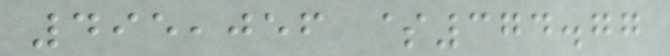495,056 $374.77
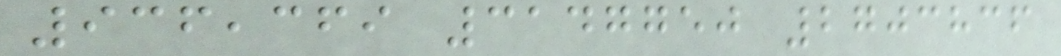936,369 3147750 2703836
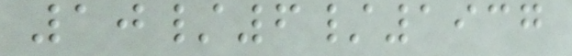10/6/1937
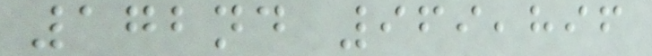172nd 969,896
